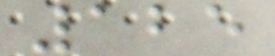125
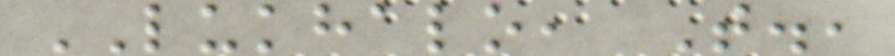LUKHALO, T.,
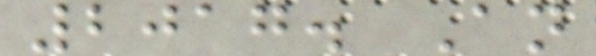2017. An
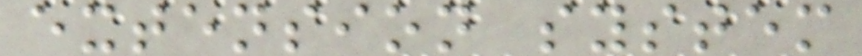extension system
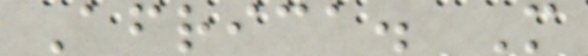Africa. M
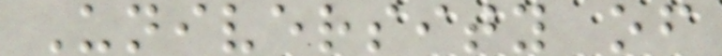University of
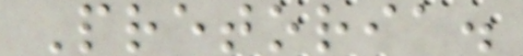Pretoria.
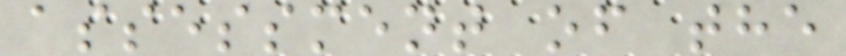assessment of the
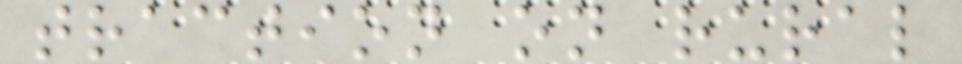traction on rural
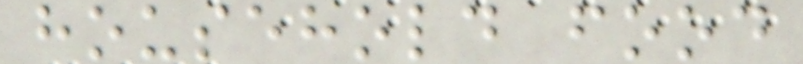household food
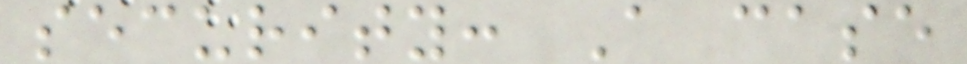security: A case
